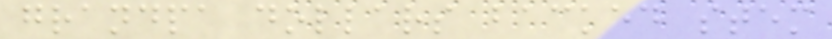grandpa dollars backed stem
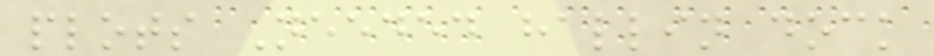plots Needed hallin dock
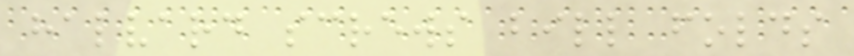halvard screws bill folds
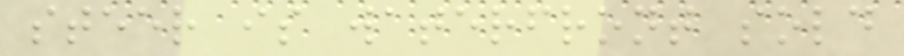steer is waterfront sold
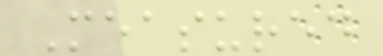Measured
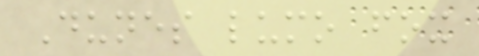Dunes lumo fox
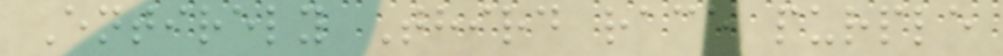Entirely Third race purple
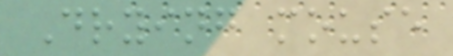Drying mouse
